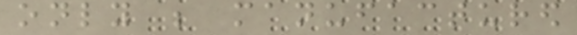only be manufactured
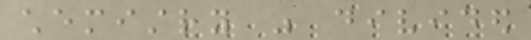chemistry was divided
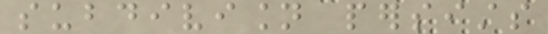subdivision persists
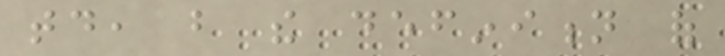today, but the definition of
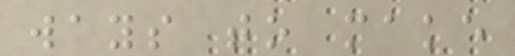ways to make
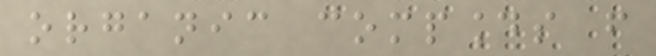organic compounds from
